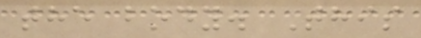the body. This
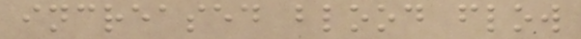increased blood flow
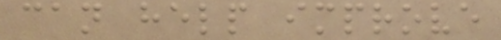can help improve
